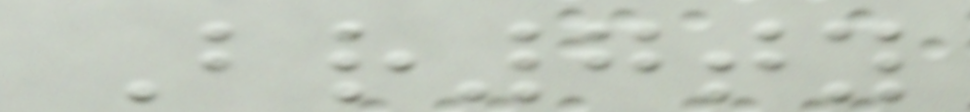Br7ty
